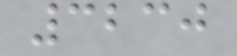3230
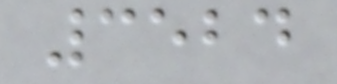3524
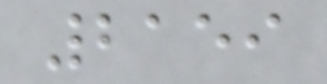2159
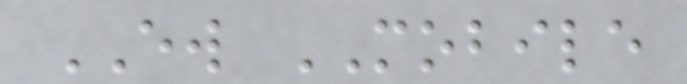EW MOBILE
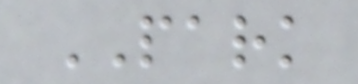PARK
